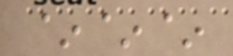~~~
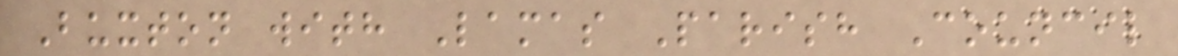Buxton with Lamas Parish Council
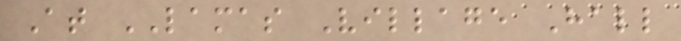At LAMAS Village Hall
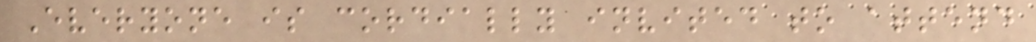Everyone is cordially invited to attend
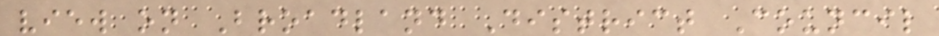view on Broadland District Council
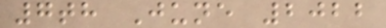7th June 2022
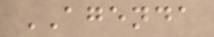AGENDA
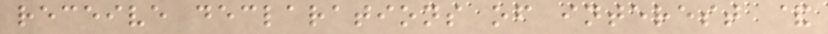receive declarations of interest &
